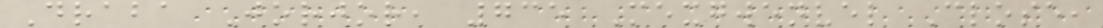Draba Jorjor, 735 Mexgwenvel Close,
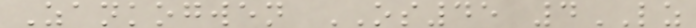Zankogwen OS45 4LZ
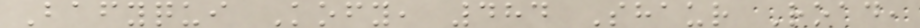Bafyqui Kofy, 484 Shaur Road,
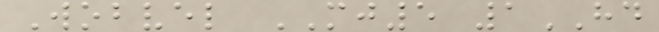Wobvel MJ5 1HD
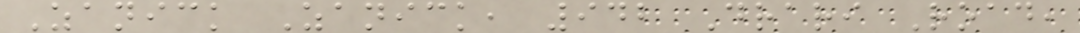Zanick Zanick, 942 Drari Road,
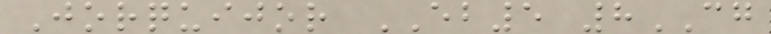Jorquijor EB5 8CG
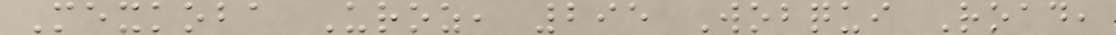Mexkoba Uroz, 295 Wobqui Road,
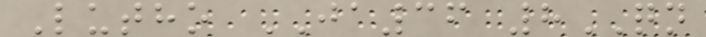Lutho JA36 8QN
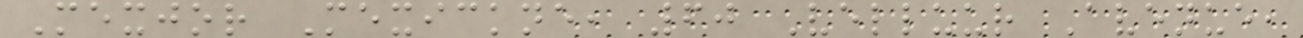Mexjor Mexickne, 60 Velluur Avenue,
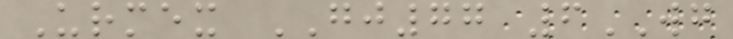Urmex GJ77 6WG
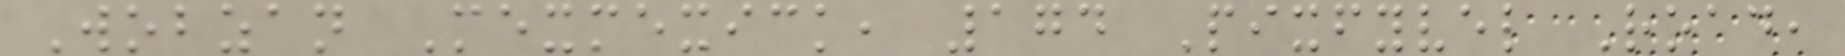Wobzan Mexmexick, 174 Pixfyvel Road,
